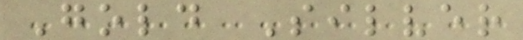Gold Silver
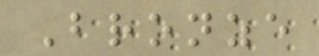Bronze
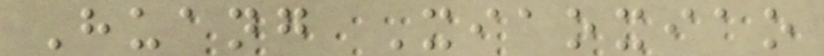Huang Xiaoxiao
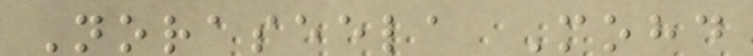Noraseela Mohd
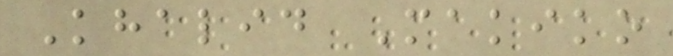Khalid Makiko
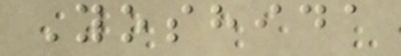Yoshida
